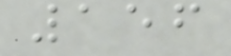156
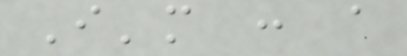I'm : a
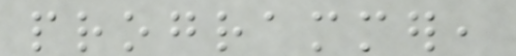programmer,
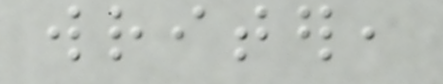writer,
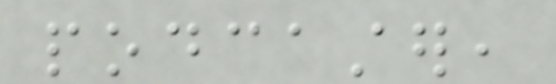podcaster,
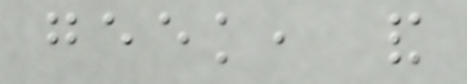geek, and
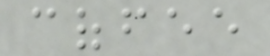coffee
